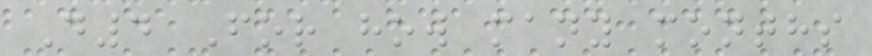D4 For how many months
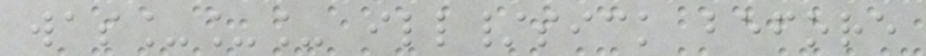was___ ill/sick before
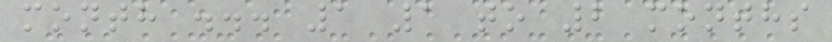month ... 1 1 to 2 months
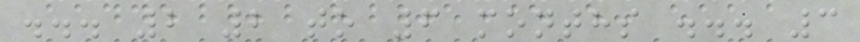... 2 2 to 6 months ... 3
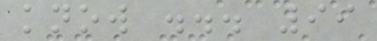know ... 99
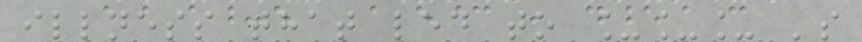illness that led to ___ 's
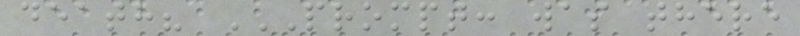death? PROMPT: WAS THERE
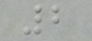2
